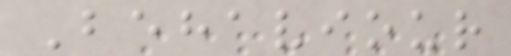Behaviour
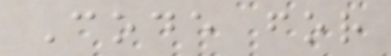Code for
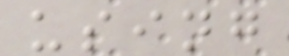using
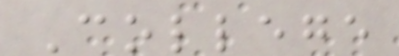College
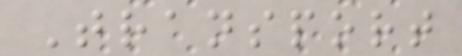Transport
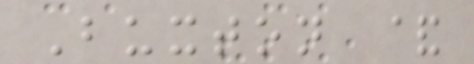Buxton &
